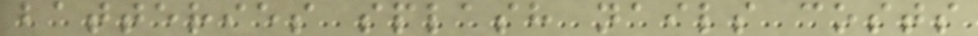batteries splash nails costs
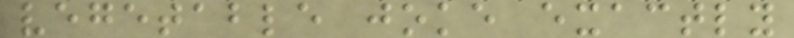vegetable joke exactly
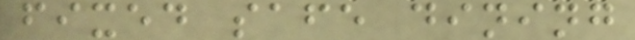fixed safe dining
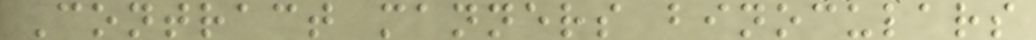Contract manners binoculars
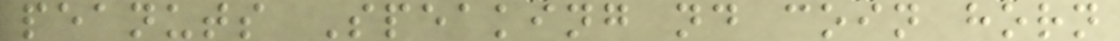peanuts Speaking nd coin horn
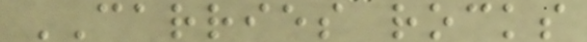CARRIES rocks
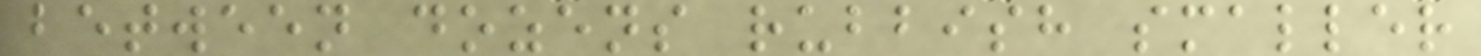between dozens rubbish smaller
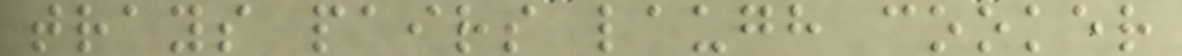trays pairs laugh cooker
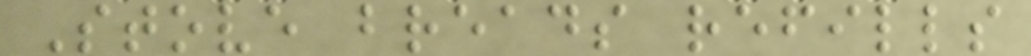Stove breads refills
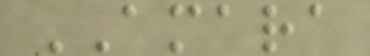AMARA
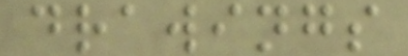drawings
